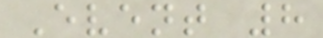Event 8
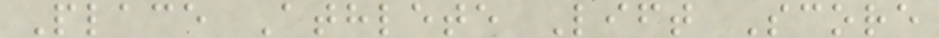Place Athlete Lift Score
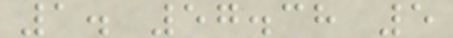1. 57.38 5
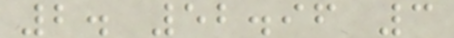2. 52.96 3
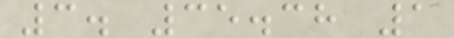3. 35.38 1
